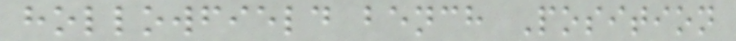hollowfield bench Position
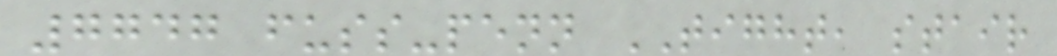7747 fuss-penn TIGHT, stair
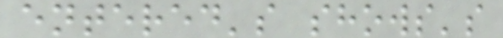entered's shows's
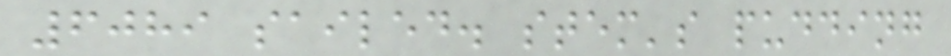6089 sailed. stem's pudding
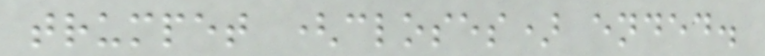trumpet (closes) ended.
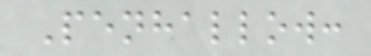Penhallow:
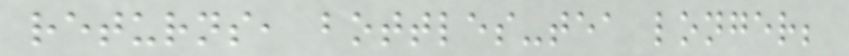returns, bottles-tea longer;
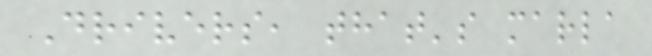Drivers, that's marla
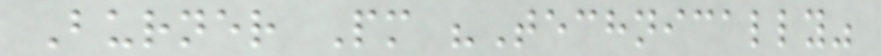Burner Pm "Technically"
